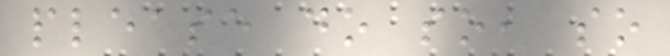please do so, so
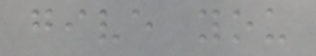give you
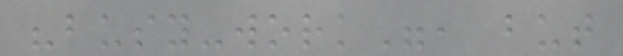"busy-work", but
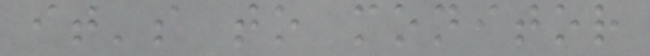it's to monitor
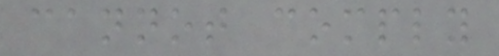cannot comply
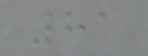81
